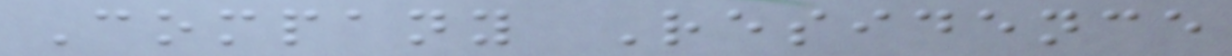Company Residence
